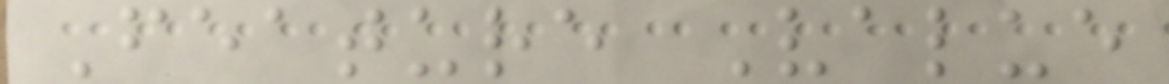Feature Value
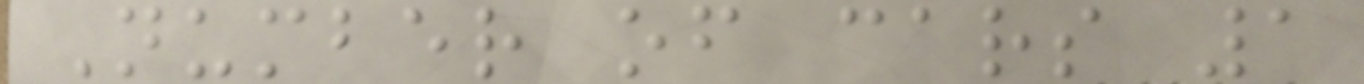Number of cars 1
